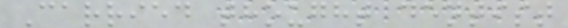Carried thought dentist
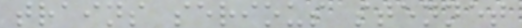trains serious stennet
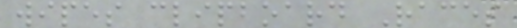wipes clipboard Races
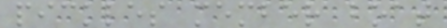pickles member boat
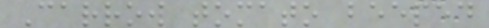Carrow tomato beeped
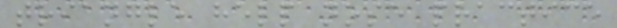triangle help nose practice
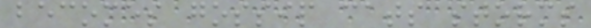becomes gossip cats storms
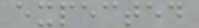expected
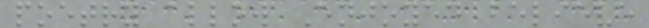poetry allow Enjoyed believe
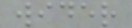wider
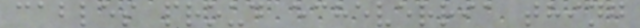cables proud echeverria thing
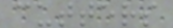cutters
